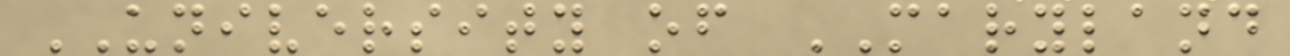UNIVERSITY of MARYLAND
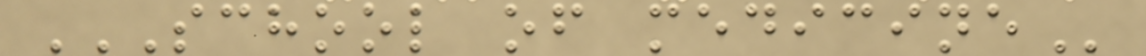SCHOOL OF MEDICINE
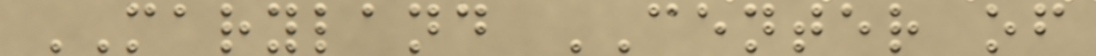MARYLAND CENTER of
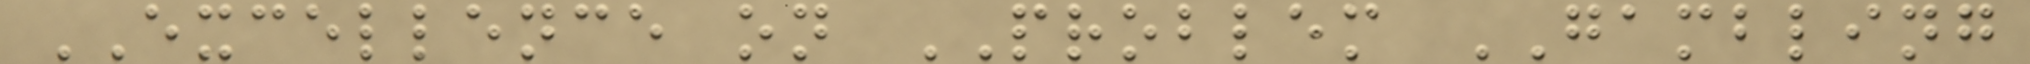EXCELLENCE on PROBLEM GAMBLING
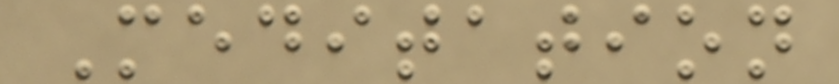Meditation
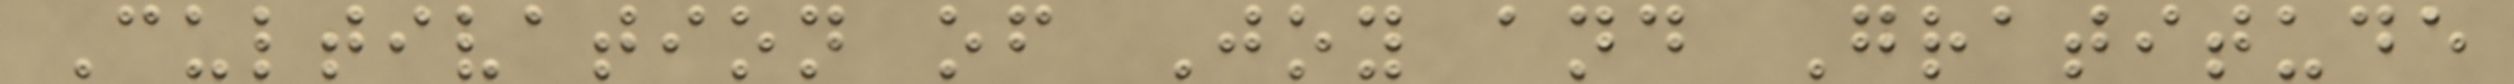Cultivation of Joy and Gratitude
